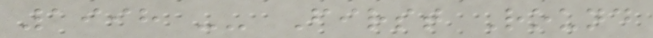1998 -- First Round
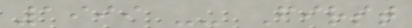1999 -- First
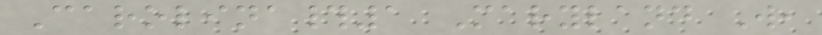Carolina#1 Maryland W,
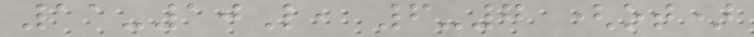11-10L, 6-7 (ot)
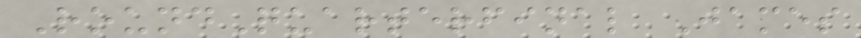RoundQuarterfinal James
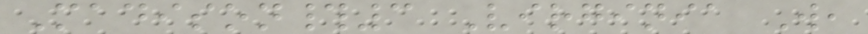Madison#3 Virginia W,
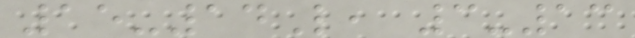15-14L, 3-13
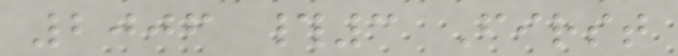2006 #3 First
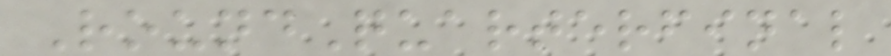RoundQuarterfinal
